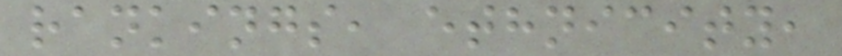rankings, ethnicity,
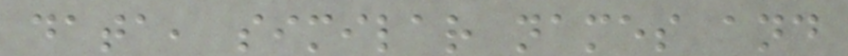data, similar names and
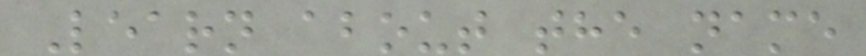Learn about the name
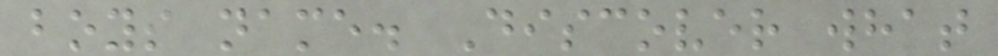boys name. Discover what
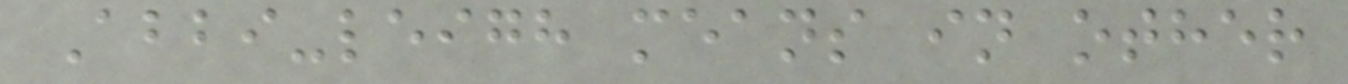Abbi-leigh means in other
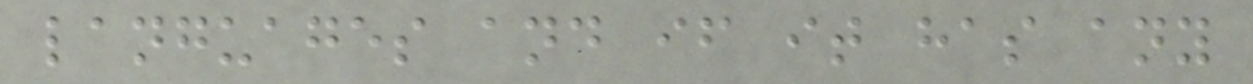languages and if it has any
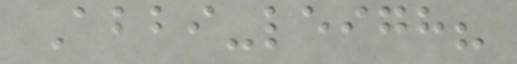Abbi-leigh?
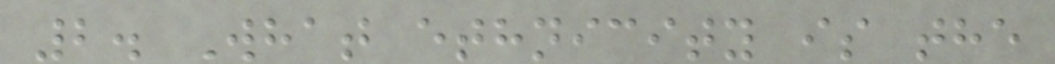2. What ethnicity is the
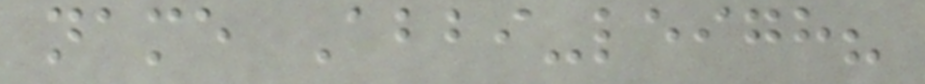name Abbi-leigh?
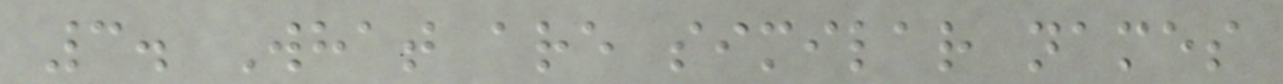3. What are similar names
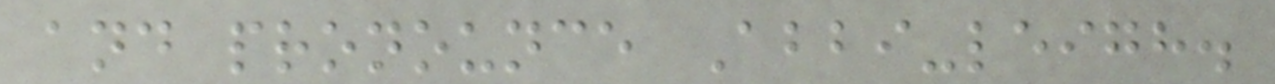and pronounce Abbi-leigh.
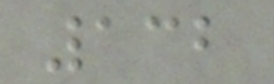132
